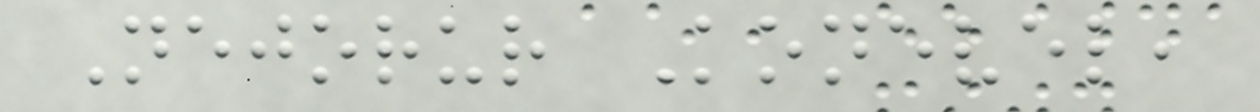Nejorur Konevel,
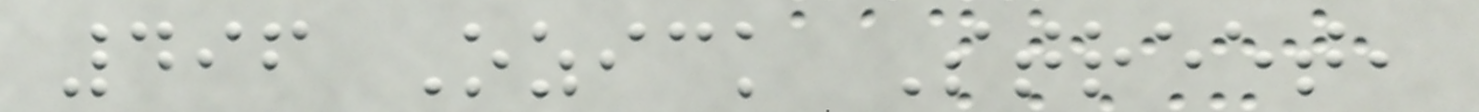496 Ozick Street,
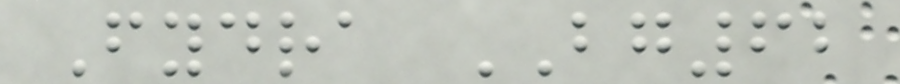Fydra BG62
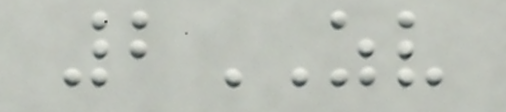2ZV
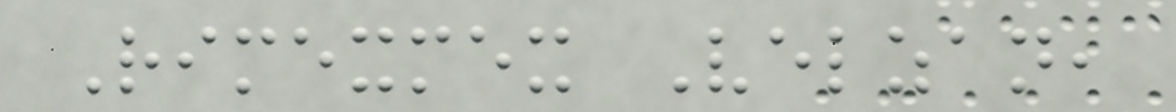Rimexmex Velzan,
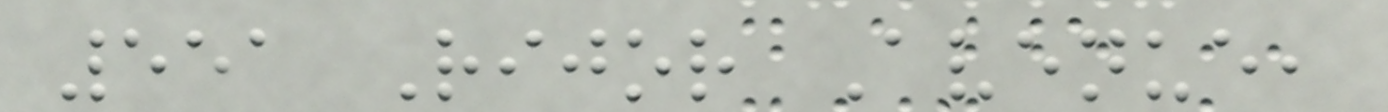551 Rijor Avenue,
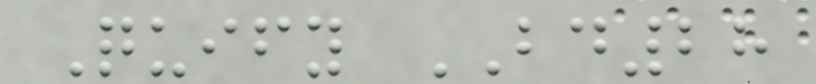Quify BD28
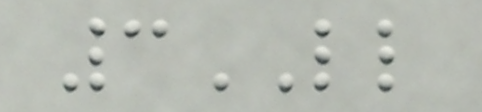3LL
